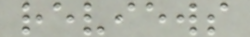reviews
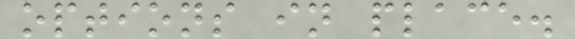options in place.
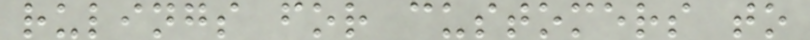rulings for customers to
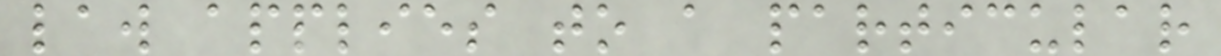law applies to a particular
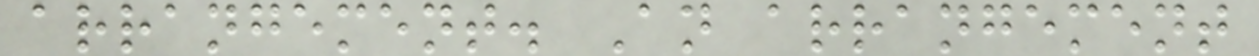arrangement. An arrangement
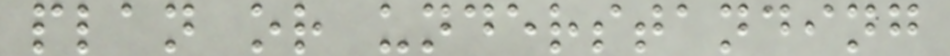plan or understanding
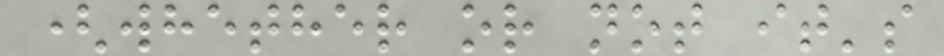(whether or not it's
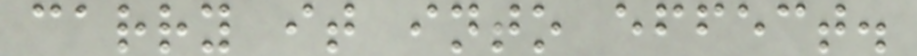carry it into effect.
